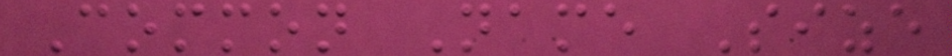Common Name Size
